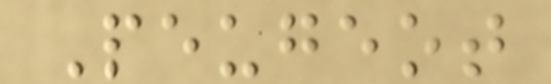Peugeot
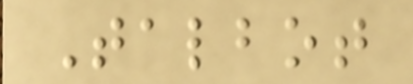Talbot
